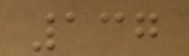137
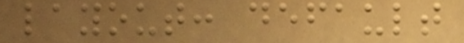layout: default
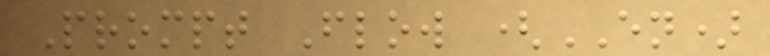Prompt Flow (EN)
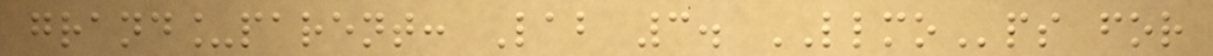grand_parent: Lab 3. LLMOps for
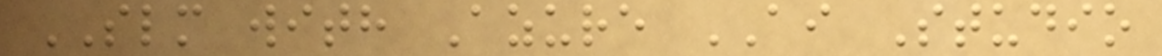SLM with Azure AI Studio
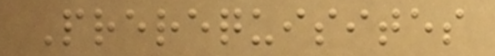Prerequisites
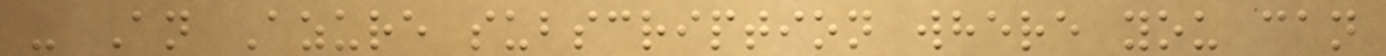- An Azure subscription where you can
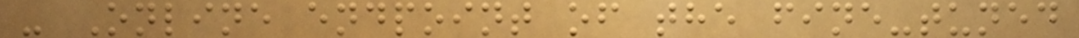- Online endpoint of the fine-tuned
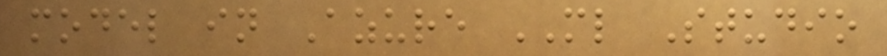model in Azure ML Studio
